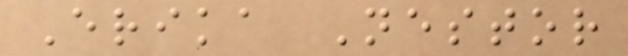Erika Nestor
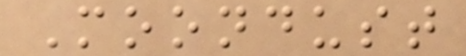Moondust
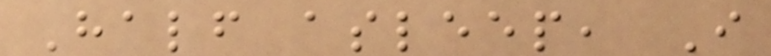Half asleep, I
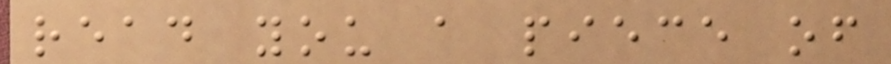read you a piece of
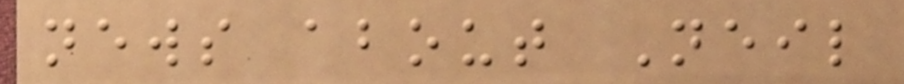news about Neil
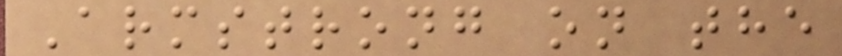Armstrong on the
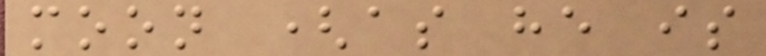moon (as he is
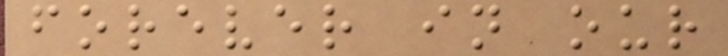forever in our
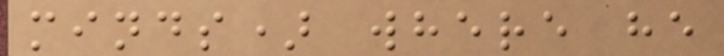minds) where he
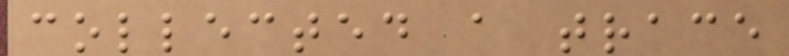collected a trace
